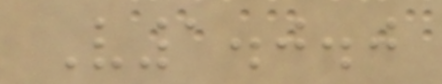V1.0.0
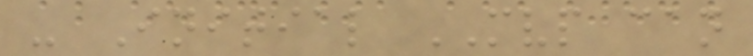- Initial MVP can
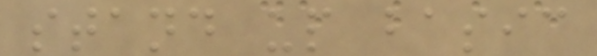stand up basic
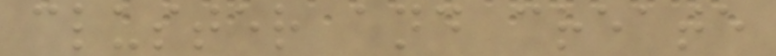cluster and create
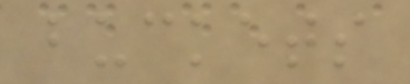buckets
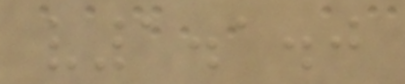v1.1.0
